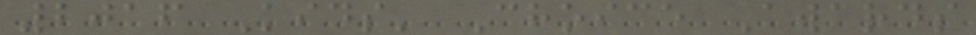2016 Kids' Choice Awards
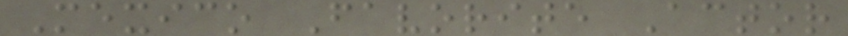Mexico Favorite Actor
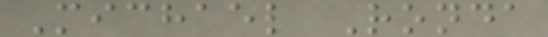Michael Ronda
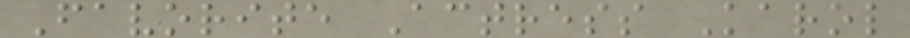Favorite Actress Karol
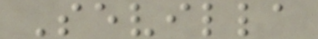Sevilla
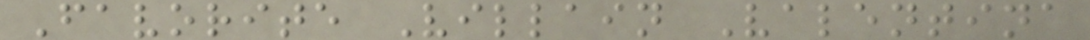Favorite Villain Valentina
